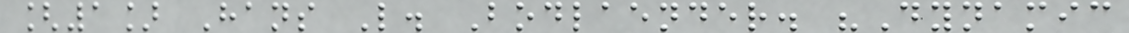[1] Hans L. Bodlaender. "Dynamic
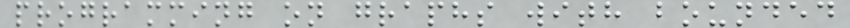programming on graphs with bounded
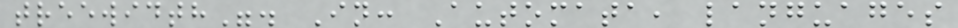treewidth". In: Automata, languages
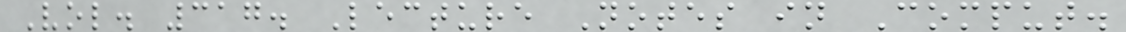Vol. 317. Lecture Notes in Comput.
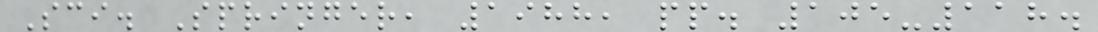Sci. Springer, 1988, pp. 105-118.
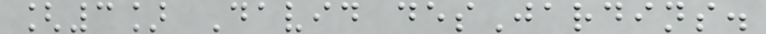[3] David desJardins.
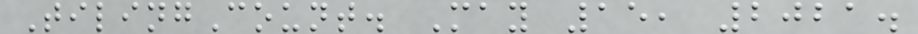TilingCount. May 15, 2021.
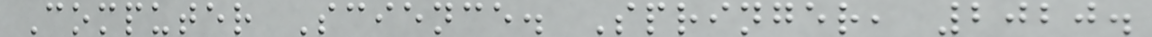Computer Science. Springer, 2020.
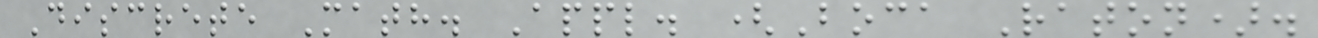Discrete Math. Appl. (Boca Raton).
